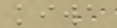kiwa
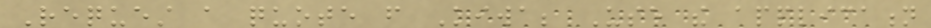Request a quote from Kiwa; Use the application
